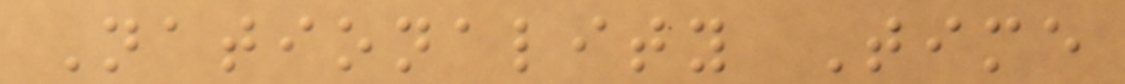Nationality Time
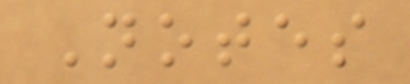Notes
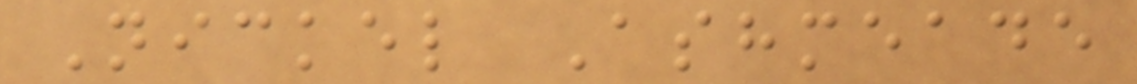Nickel Ashmeade
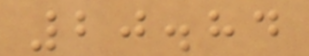20.84
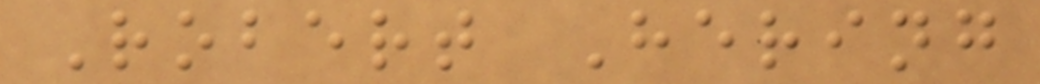Robert Hering
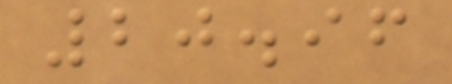20.96
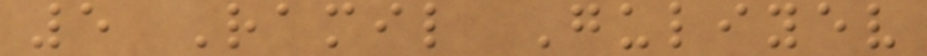5 Ramil Guliyev
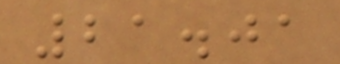21.01
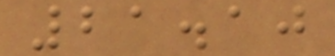21.10
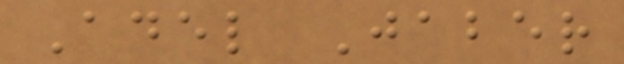Adel Jaber
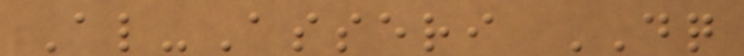Al-Asseri DQ
